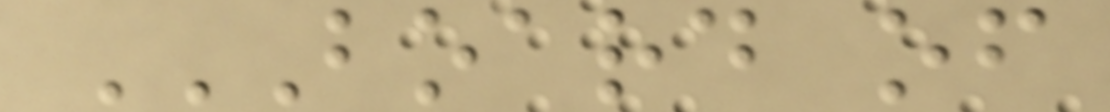BOARD OF
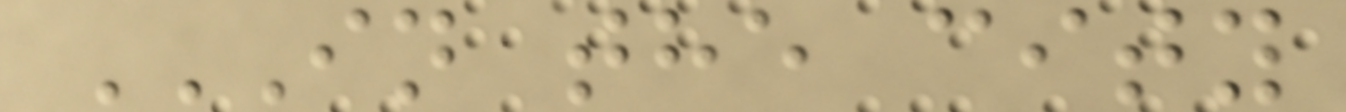IN THE CITY
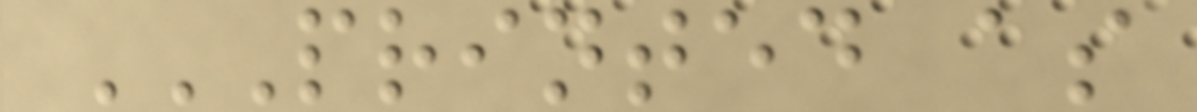PRINTED AS
